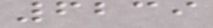6239
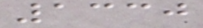1330
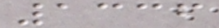1336
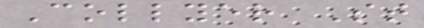Collyer St
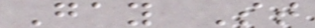Gay St
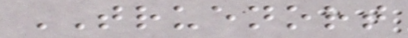TRUENORT
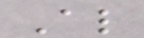Al
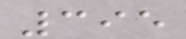395
